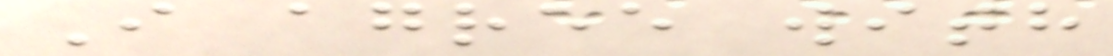I agree with
